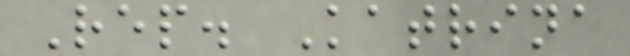Rep. Katrina
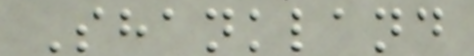Shankland
